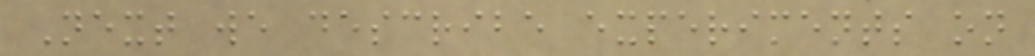Next we describe experiments on
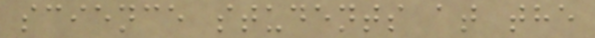science students at the
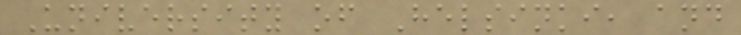University of Helsinki, and
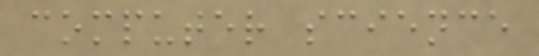computer science
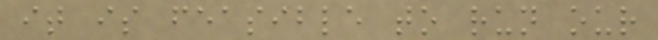it is feasible to run our
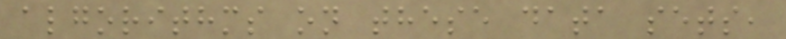algorithms on these data sets,
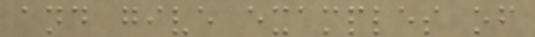and give examples of
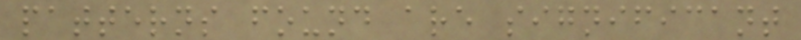patterns found are significant
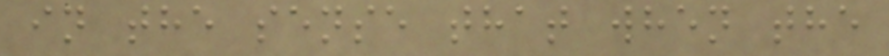in the sense that when the
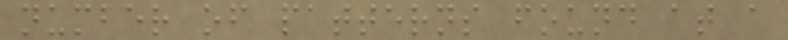number of patterns found at a
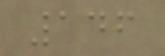146
